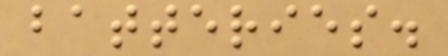batteries.
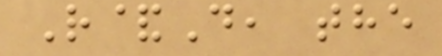R&D, the
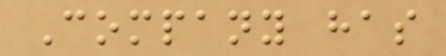Company has
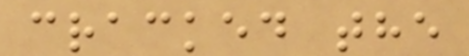cracked the
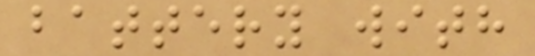battery with
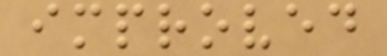improved
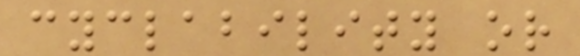cyclability or
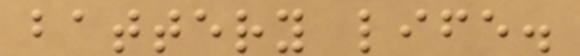battery life.
